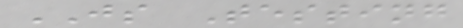JS Testing
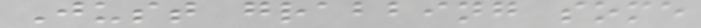Just grabbing some
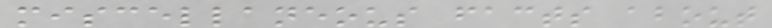miscellaneous facts about
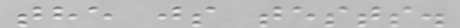the js tests.
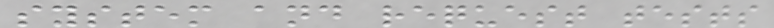system and request tests
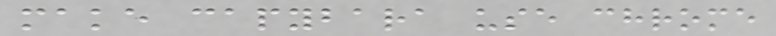make capybara use chrome
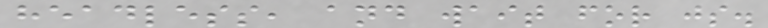headless, and wait for js.
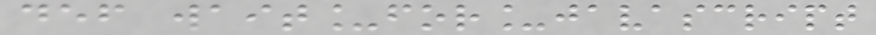def wait_for_javascript
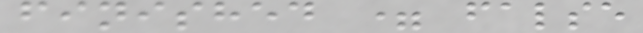finished = false
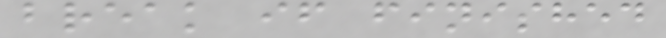break if finished
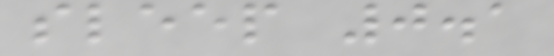sleep 0.1
